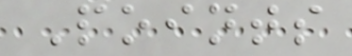Points
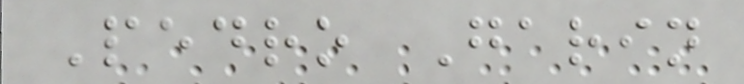Pedro Garin
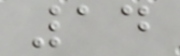14
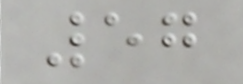57
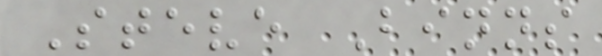Steve Binns
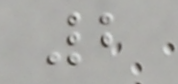2
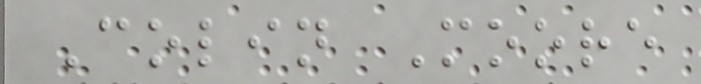Colin Moore
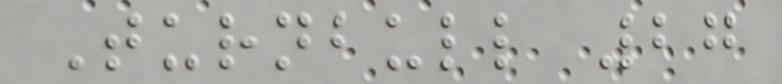Turnbull 27
